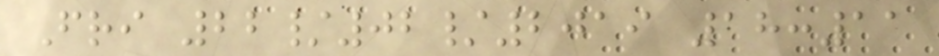Fri 22/02/2019 18:11
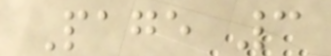Page 3
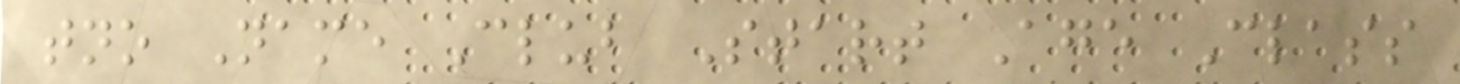tno Name Club Start Age Class
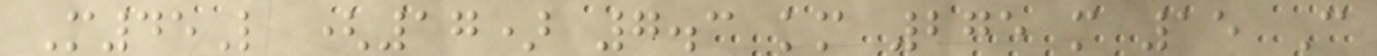M45L (17) 7.3 km 275 m 15 C
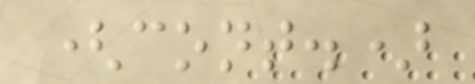(cont.)
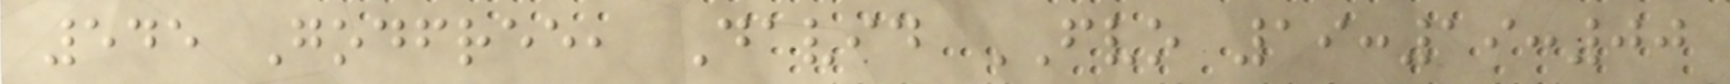545 Godfree, David FVO 19:19:00
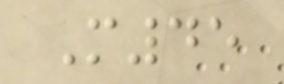M45
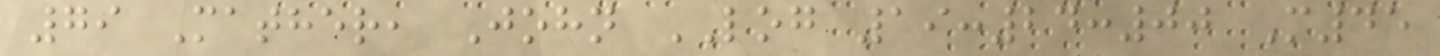79 Mather, John LOG 19:24:00 M45
